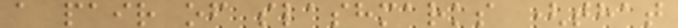a pair of slashmarks (that
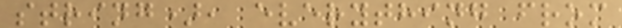string), everything from
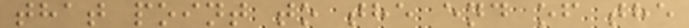that point to the end of the
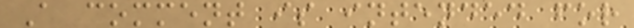A comment is intended for
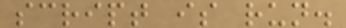script is run.
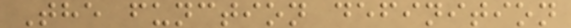The function definition
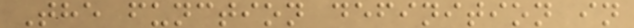The function definition in
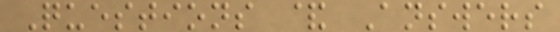Questions & Answers
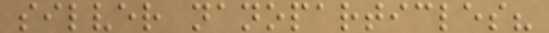silver nanoparticles?
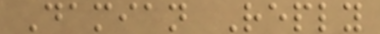Damian Reply
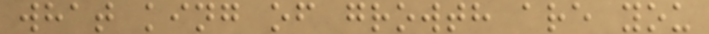what king of growth are you
